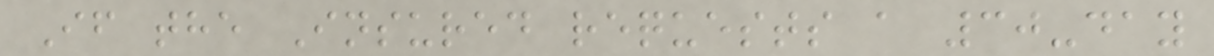If the Insured requests a 30-day
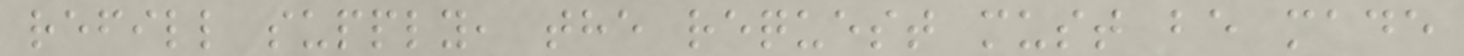refill supply, the request must be made
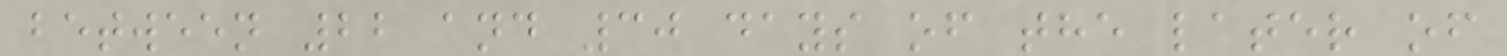between 22 and 30 days of the later of
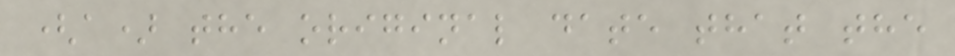(a) the original date that the
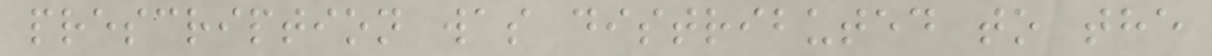prescription was distributed to the
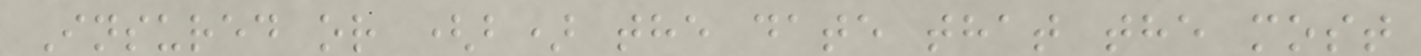Insured or (b) the date that the most
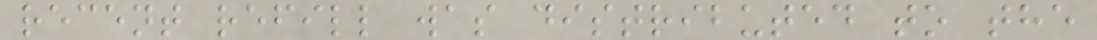recent refill was distributed to the
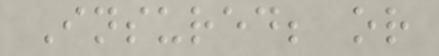Insured; or
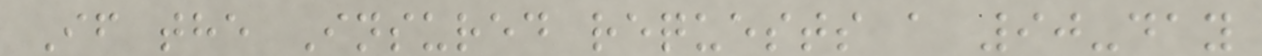If the Insured requests a 90-day
